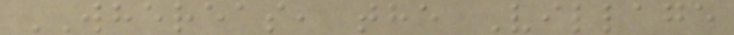WHEREAS, the Village
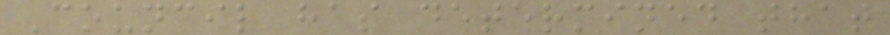Council has determined that
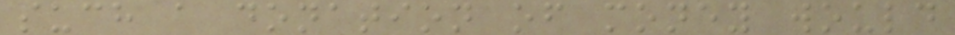such a donation of money would
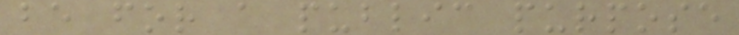be for a public purpose
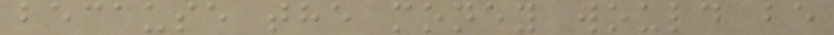because the money would be
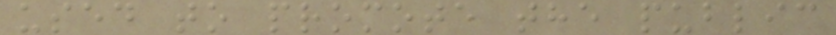used to promote the public
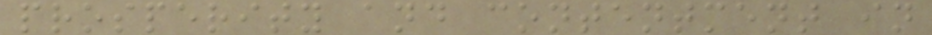prosperity and contentment in
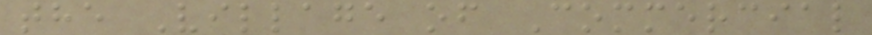the Village of Commercial
